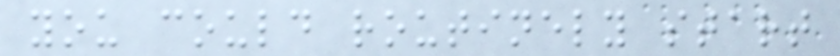you could routinely start
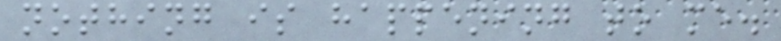nothing is happening to me.
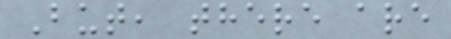But, there are
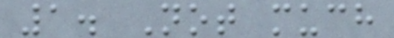1. Not much
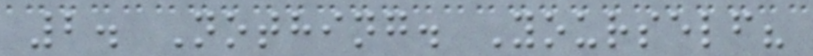2. Nothing. Yourself?
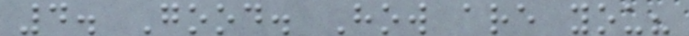4. Good. How are you?
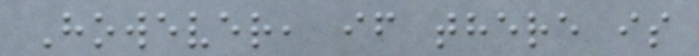However, if there is
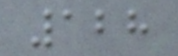128
